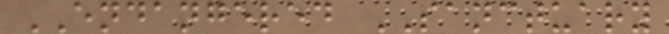ENDANGERED SANCTUARY
